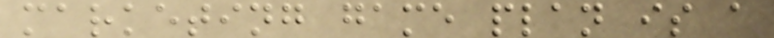marketing game plan is a
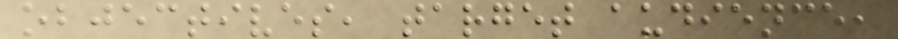objectives, target audience,
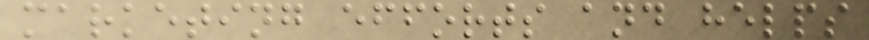marketing efforts and helps
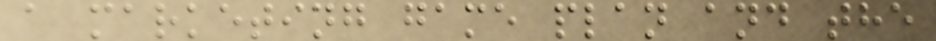a marketing game plan and the
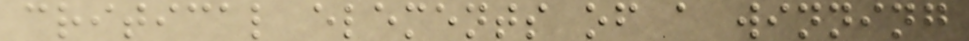critical elements of a winning
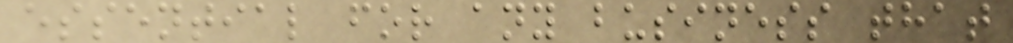essential for any business that
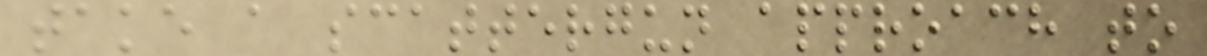take a scattergun approach to
